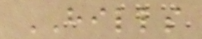HILLS
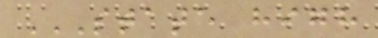STATE HIGH
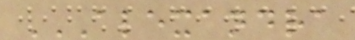ALEXANDRA
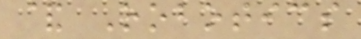& Robotics
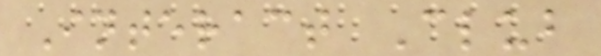Interact Club
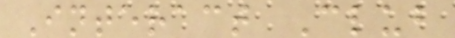Interact Club
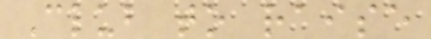Club to raise
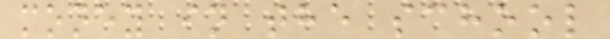money in the school
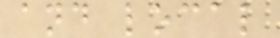and local
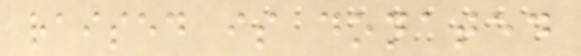raised is donated
